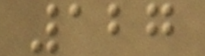127
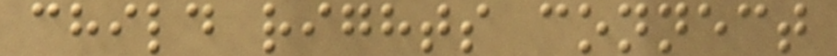child rights connect
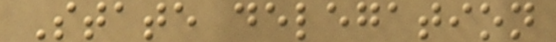State delegation
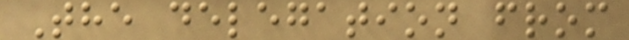The delegation from
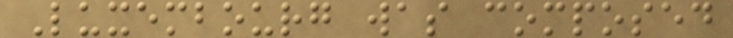Luxembourg was composed
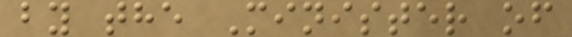by the Minister of
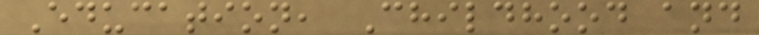Education, Childhood and
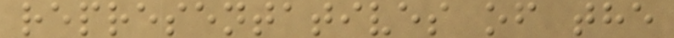representatives of the
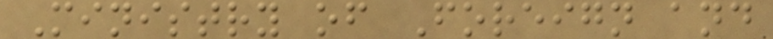Ministry of Foreign and
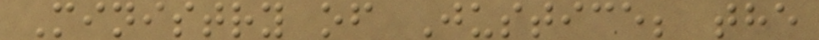Ministry of Justice; the
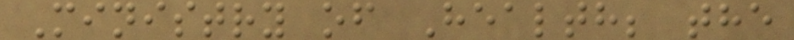Ministry of Health; the
